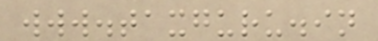www.taxguru.in
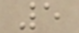5
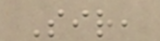Sir,
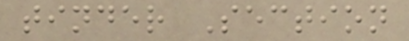tinder Section
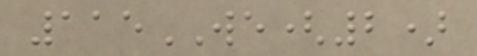115WE(2)
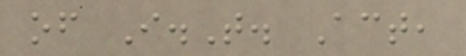of I.T. Act,
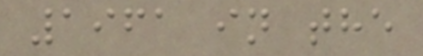1961 in the
